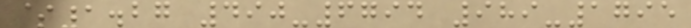$1.27 490-6794 989-1795
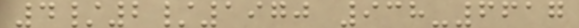4/2/1970 938-6617
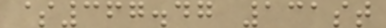$367.47 131st
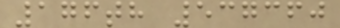176th 537360
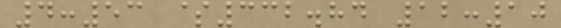4:53 $332.84 12:10
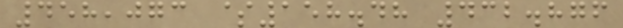458,073 $158.48 432.876
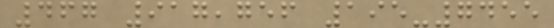467 917,756 195-7455
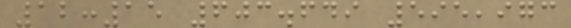12:15 603.649 595,973
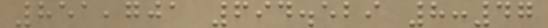851,701 694.529 8:47
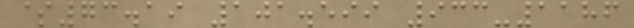$73.19 101.599 933-1186
